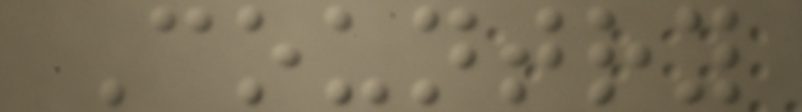Country
